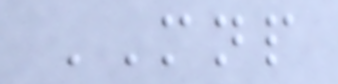MNP
